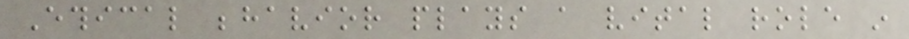Ethical behavior plays a vital role in
